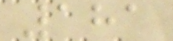181
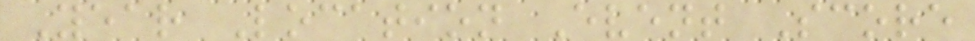Year Location Event Score
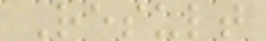Result
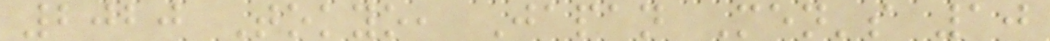2020 Tokyo, Japan Men's 10
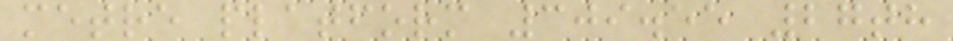metre platform 309.55 27th
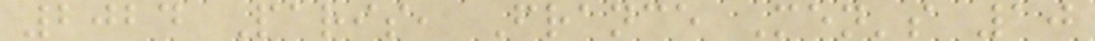2024 Paris, France Men's 10
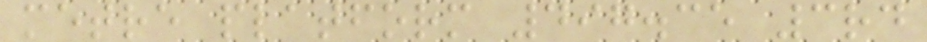metre platform 497.35 3rd
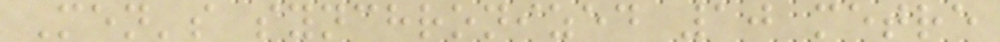Men's synchronized 10 metre
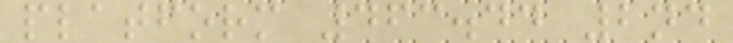platform 463.44 2nd
